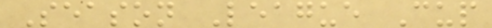Season League Cup
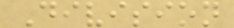Division
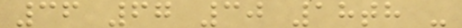36 67 30 18th -
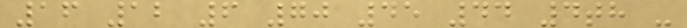16 12 6 70 45 44 4th -
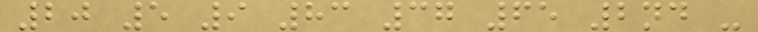20 5 9 83 37 65 2nd -
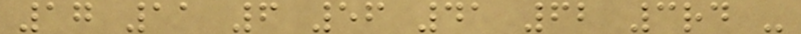17 11 6 56 41 62 3rd -
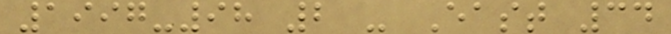1997-98 2 - East 34
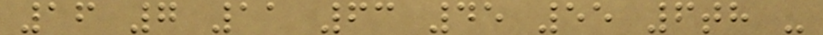16 7 11 63 45 55 6th -
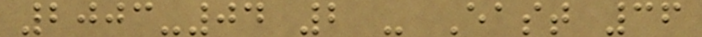2003-04 2 - East 36
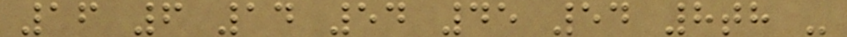16 6 14 54 45 54 8th -
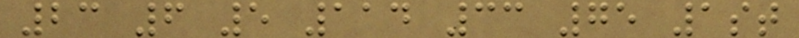23 6 5 114 33 75 1st
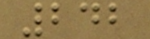242
